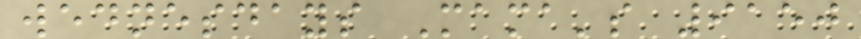wednesdays Mama's 9150
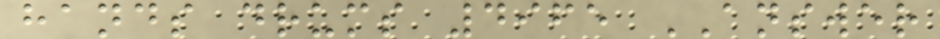hands drums 4965 ANSWER
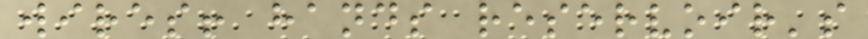wires! hands reservoir's
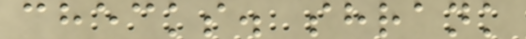checks. shrank
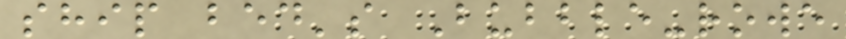ship bed's Bubble-rowe
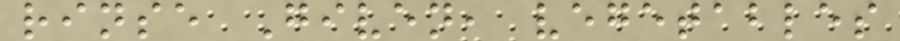rinse Given, vegetables
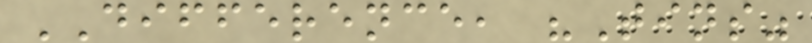DIFFERENCE, "Tins"
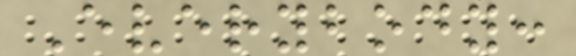Everybody:
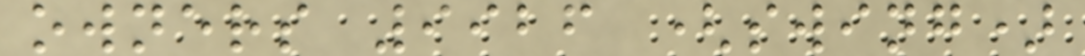owners 9926 (swing)
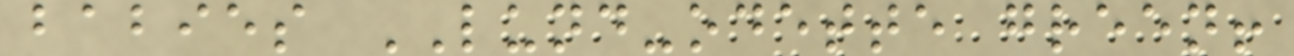babies LUND-odette green!
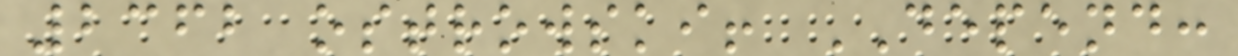2362 ostrowski! DEPEND:
